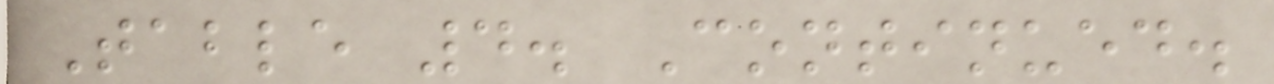Table 4. Continued.
